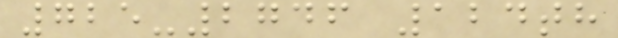725-2746 124th
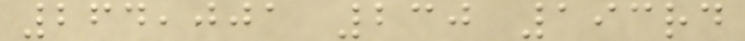264,001 230 193rd
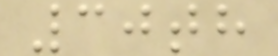30th
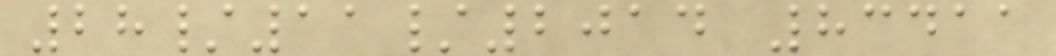28/11/2014 83411
